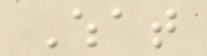What
